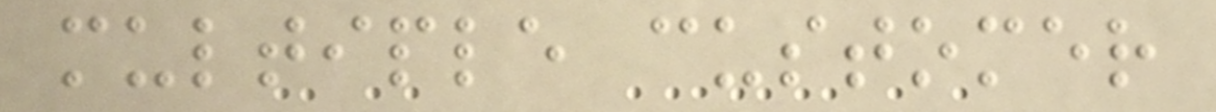multiple customer
